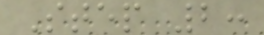Step 2:
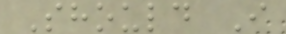Should I
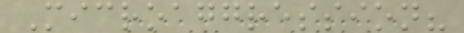Microaggression?
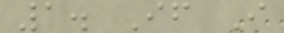1. If I
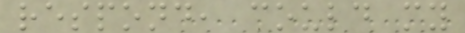respond, could my
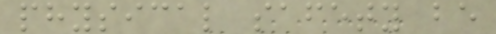physical safety be
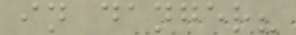in danger?
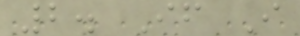2. If I
